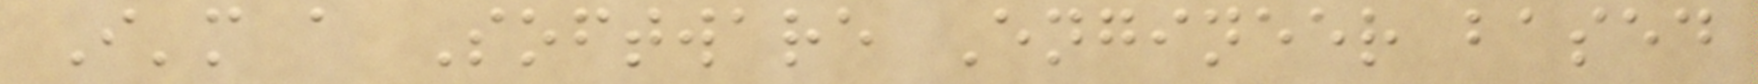I'm a Software Engineer based
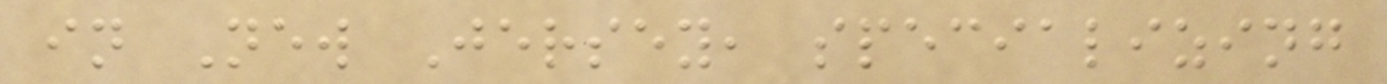in New Jersey, specializing
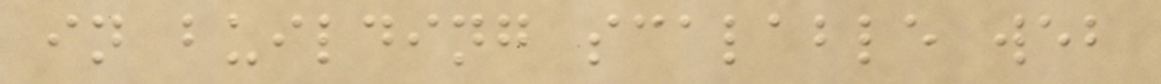in building scalable web
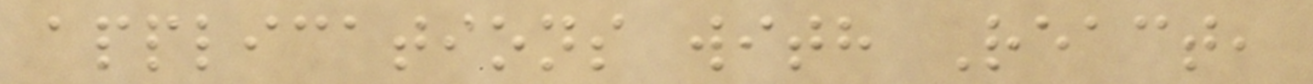applications with React,
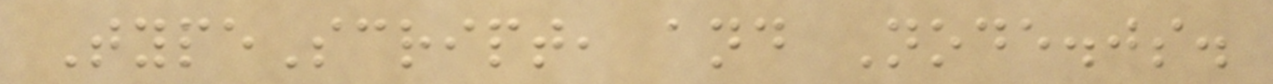TypeScript, and Node.js.
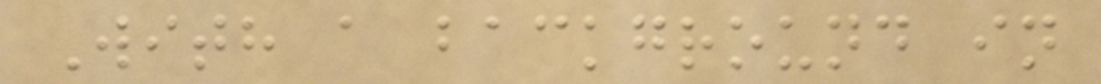With a background in
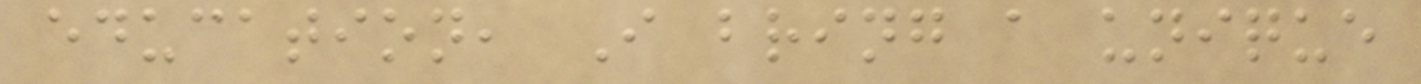education, I bring a unique
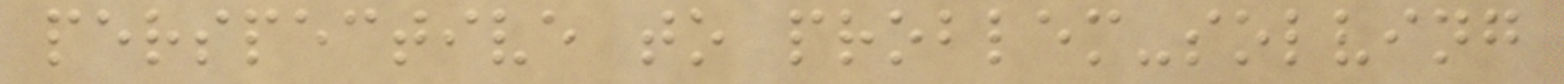perspective to problem-solving
